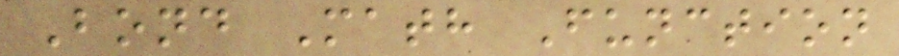Bond Math Function
